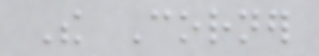The Corner
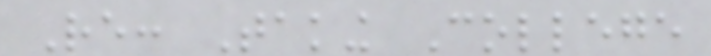Re: Taking College
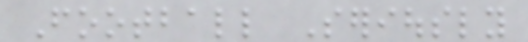Football Seriously
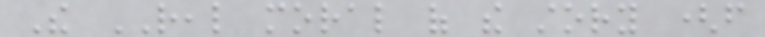The REAL moral of the story (from
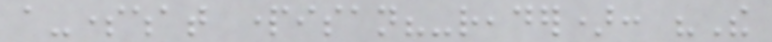a-somewhat partisan?-reader): "The
